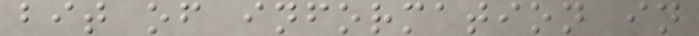bit of information in
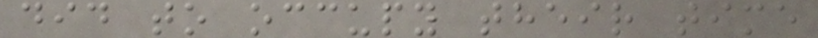did to occupy their time
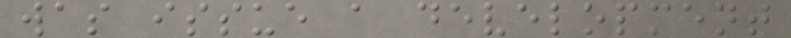was issue a development
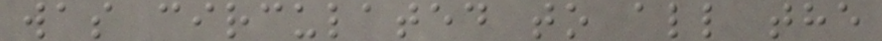was circulated to all the
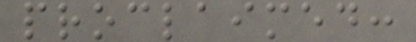proclaimed:
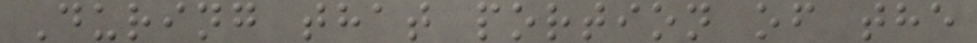During that portion of the
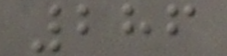286
